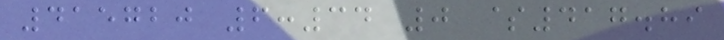415720 6:34 0 $417.89
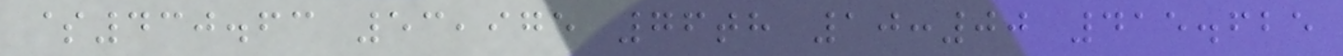$430.63 53,975 76th 10:00 415.625
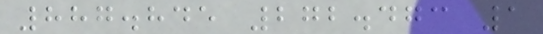887.845 272.473 1
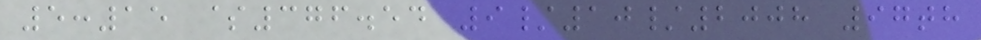5:15 $376.54 9/10/2008 97th
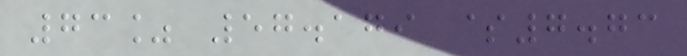73% 57.179 $7.73
